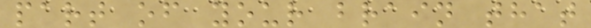part of your brain that
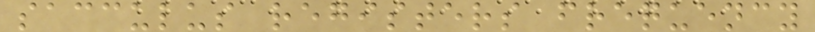sacculus registers frequency
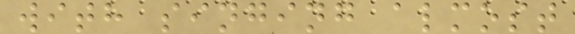with singing almost
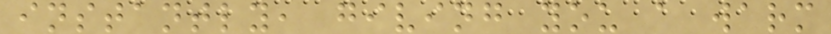instantly, giving you a warm
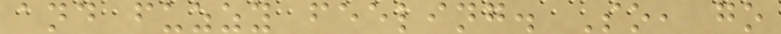and fuzzy feeling. So, go
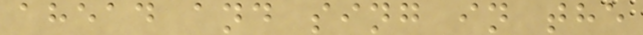ahead and sing in the
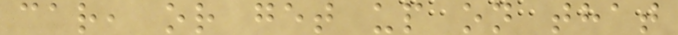car, or get up on that
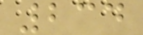234
